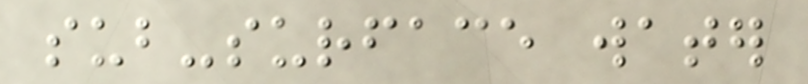sub-surface water
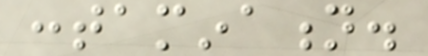contamination.
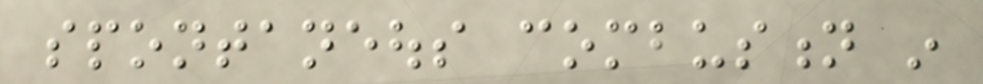spontaneous combustion in
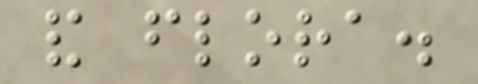and flora.
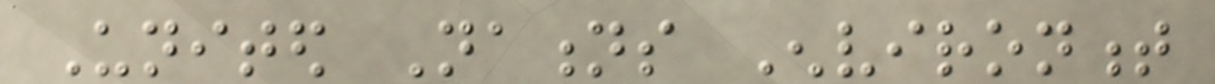United Nations Environment
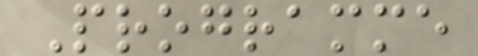Programme
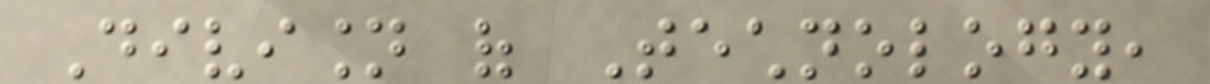Division of Technology,
